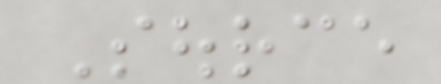Source
